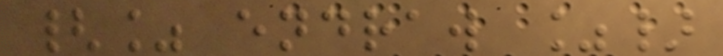{% endraw %}
